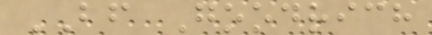BF Goodrich
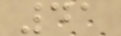41
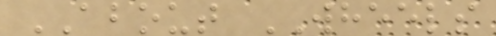ABOUT WHEELS
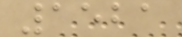1521
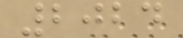2024
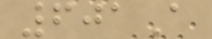601A
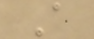A
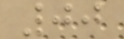00
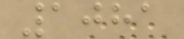1081
